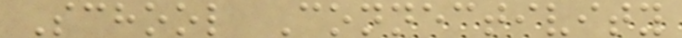School Connectivity
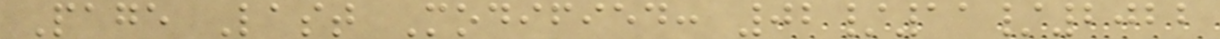Page Last Modified: 02/11/2022
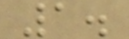1.
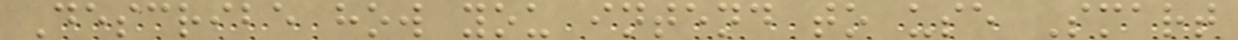Describe how you intend to use Smart
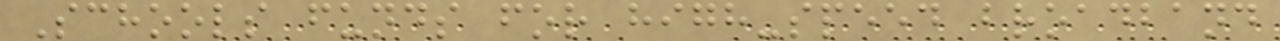Schools funds for high-speed broadband
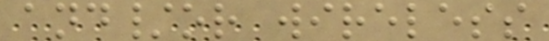and/or wireless
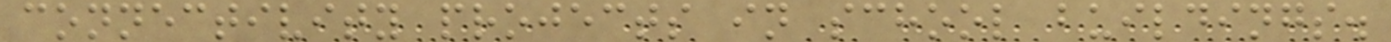connectivity projects in school buildings.
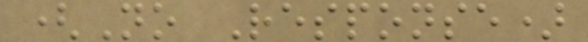(No Response)
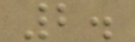2.
